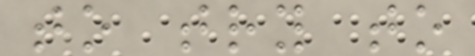to try to
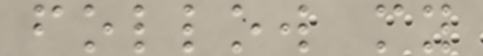follow my
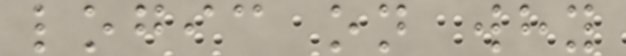logic on why
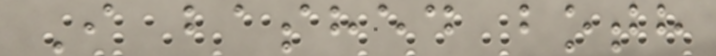I bashed both
